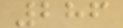286
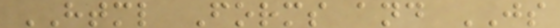HTML Forms and JS
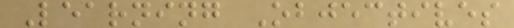Learning Objectives
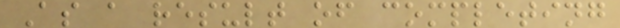As a result of completing
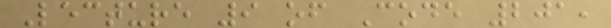Lecture 9 of Code 201,
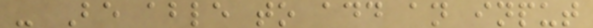- Be able to add an input
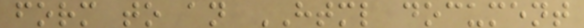form to an HTML document
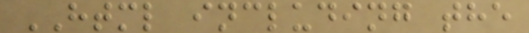HTML including the
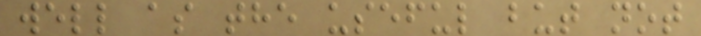well as the useful but not
